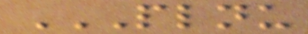PLNU
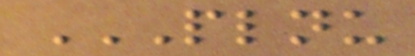PLNU
